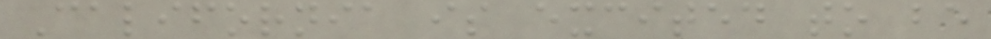California is excited to be
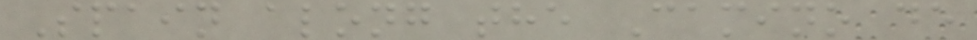Spain along the Camino de
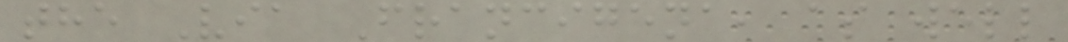the Via Francigena, as well
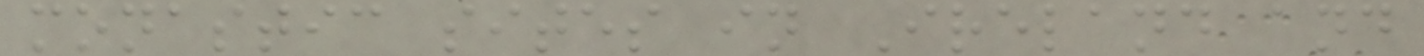monastic sites in Ireland and
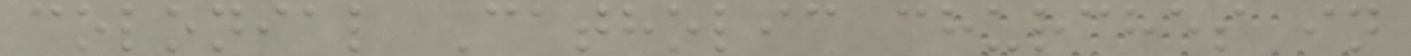colonial Catholic churches in
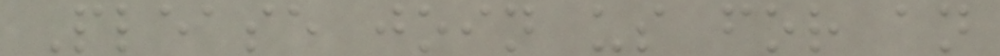Please join us for an
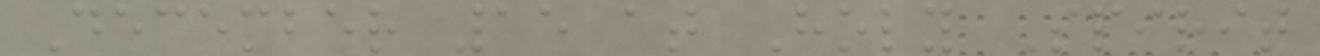December 15 at Holy Spirit
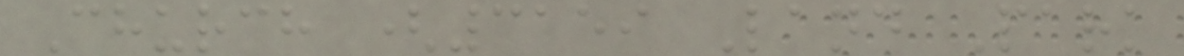Church (3159 Land Park
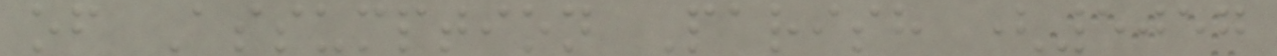of Assumption Parish (5057
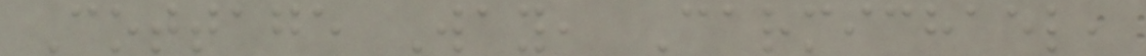Cottage Way, Carmichael,
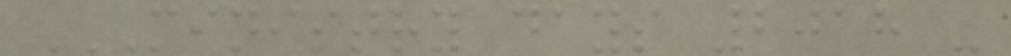MINISTRY DAYS 2018 -
